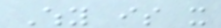Why is it
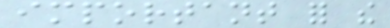important for the
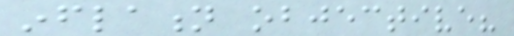inflation objective?
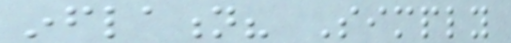inflation? Simply
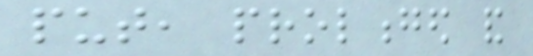put, prolonged and
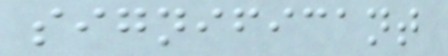significant
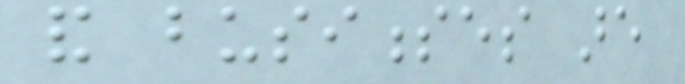and businesses are
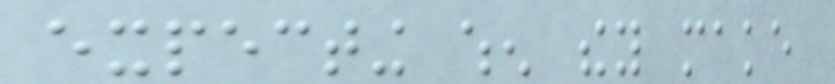expecting when they make
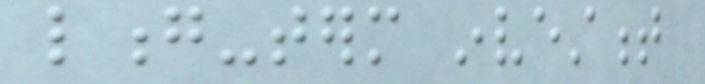long-term investment
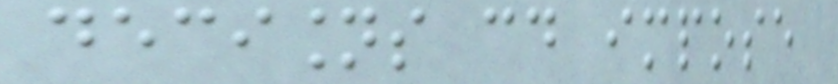decisions could impose
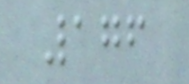176
